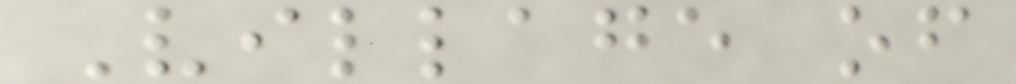Village of
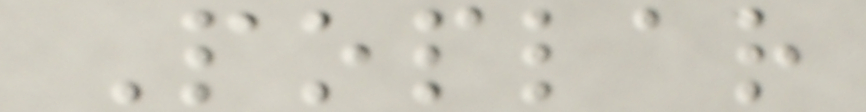Poplar
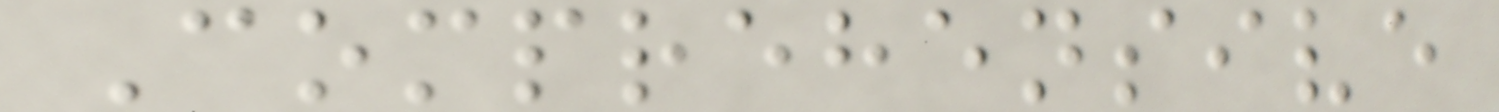Comprehensive
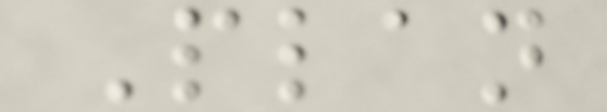Plan
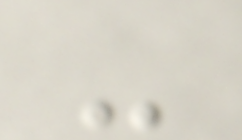-
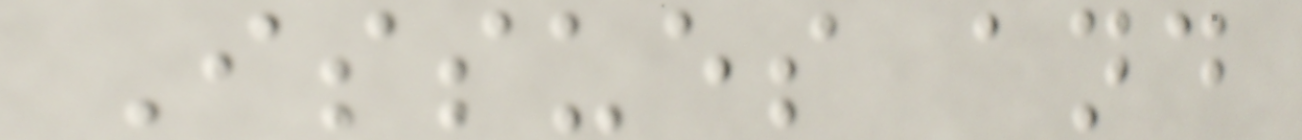Issues and
